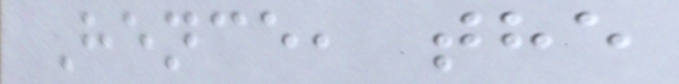Hence, the
